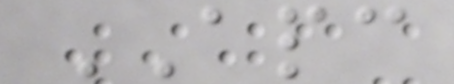APC
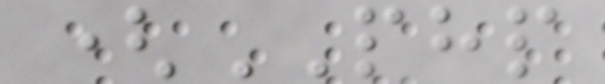(PHP
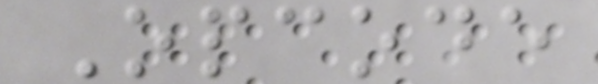Opcode
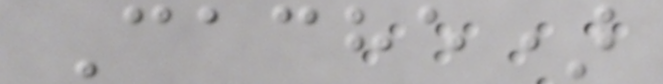Cache)
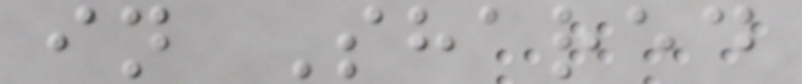in Shared
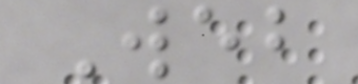Web
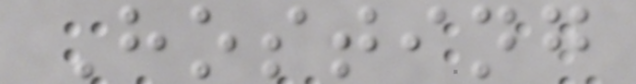Hosting
